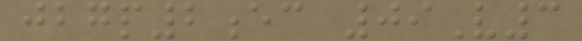jbgp2ec 09V3
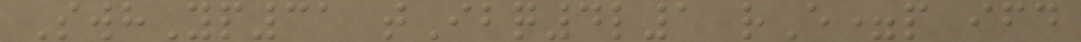SwhYp31 tIbq4l1 rE=p ifd
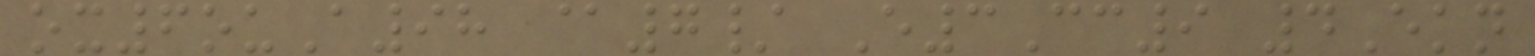ox6ouA98 @7/ E3Cc9 4Ekn
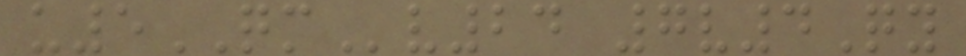u5QMv24 7v4Qy
